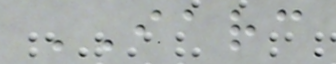IARC
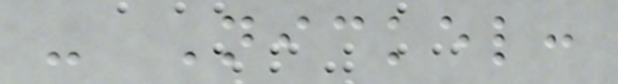- Nickel:
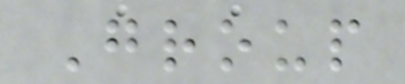Group
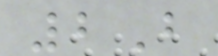2B
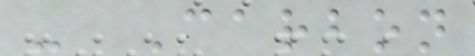- Carbon
